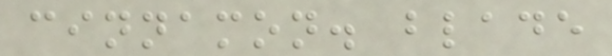cinnamon. blade
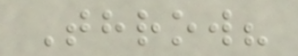Throw?
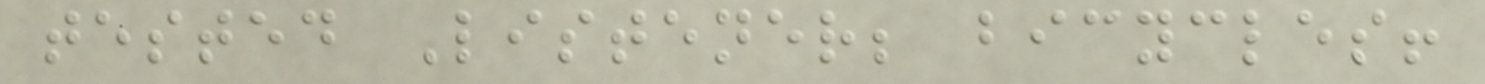tested Listener; bicycles!
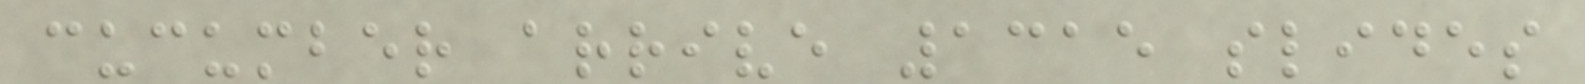cucumber arrive 1315 slides
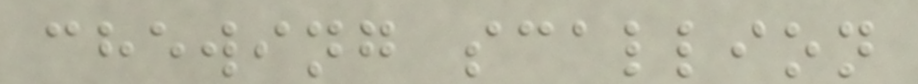chewing scallion
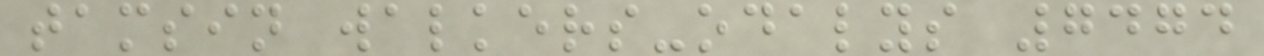tamsin walkers-odalys 7474
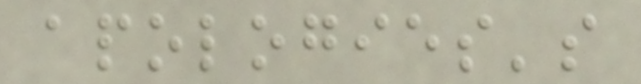apologies's
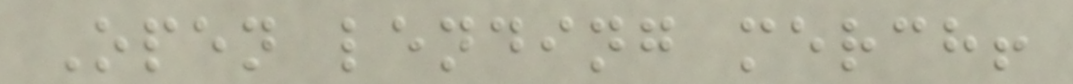Open lending merch!
